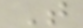T
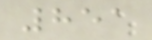851
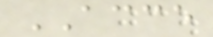ACCE
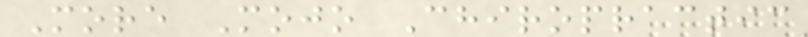More Mojo Chiropractic
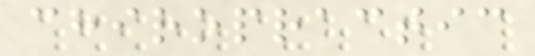chiropractic
